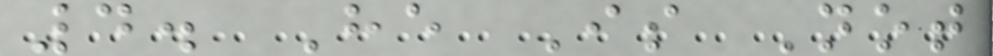4. He Is Not
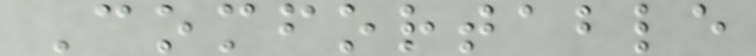Comfortable
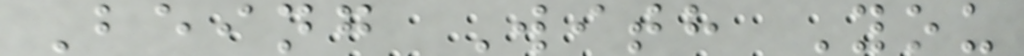Being With You
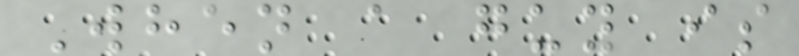When a guy is
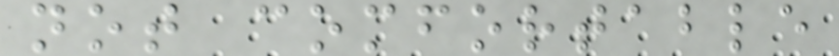not comfortable
